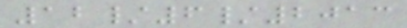12/6/2013
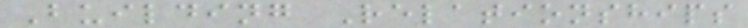Building Relationships
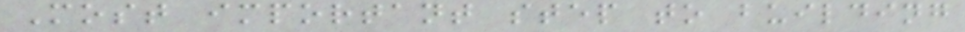Most important step to building
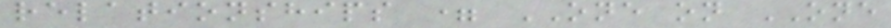relationships = ONE on ONE
